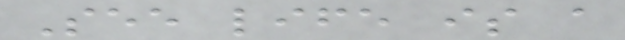See life is a
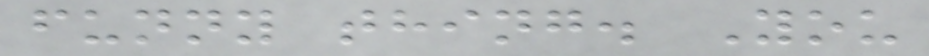funny thing. You
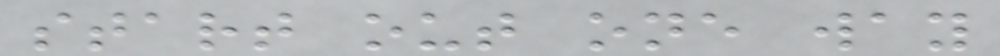start out one way
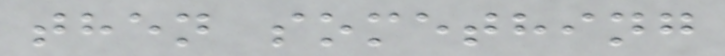then something
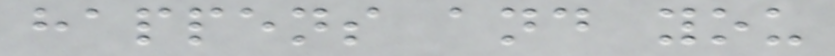happens and you
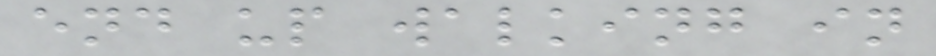end up walking in
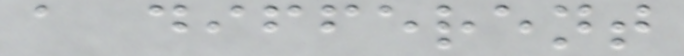a different
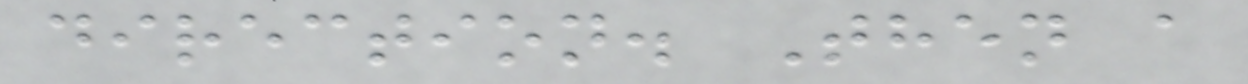direction. Then a
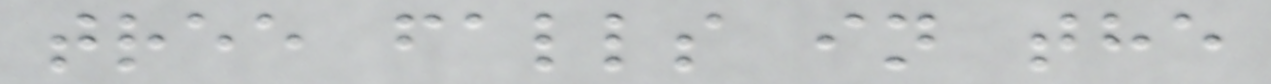tree falls in the
